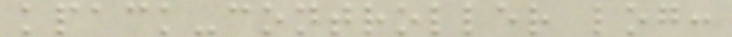kpack-controller log:
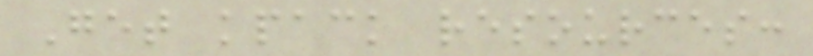Get kpack resources:
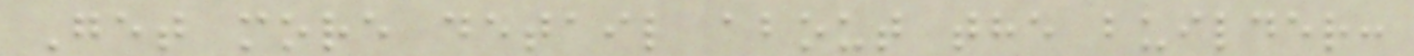Get more detail about the builder:
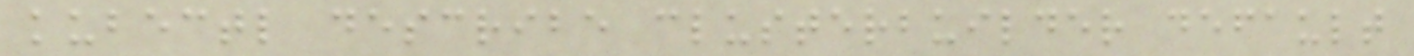kubectl describe clusterbuilder default
